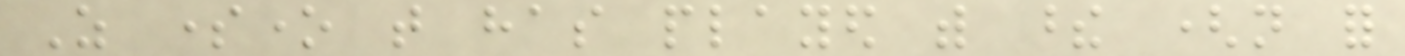As someone that has played with these (not for
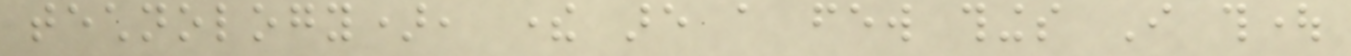technology), there are a few things I thought
